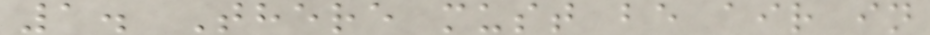1. There must be air in
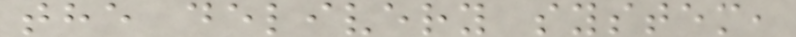the delivery system,
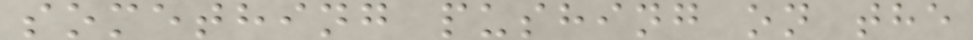something pushing on the
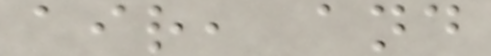air, and
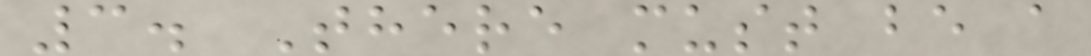3. There must be a
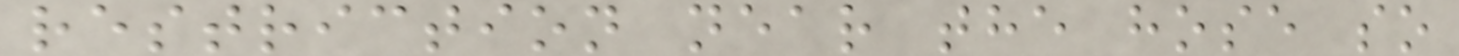restriction near the hose so
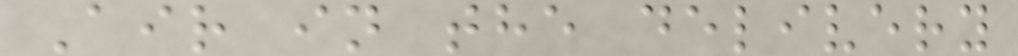Air in the delivery
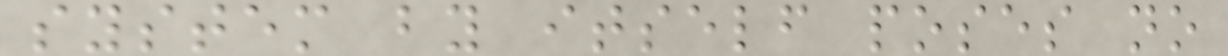system by itself poses no
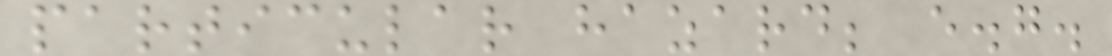particular hazard; e.g.
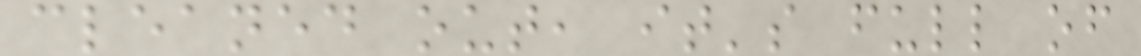cleaned out, it's full of
